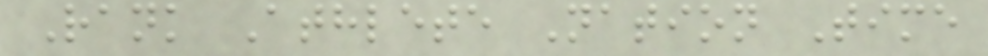Rank Athlete Nation Time
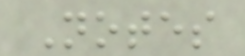Notes
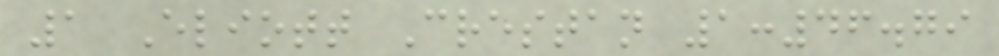1 Eliott Crestan 1:46.79
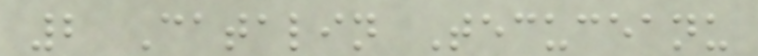2 Catalin Tecuceanu
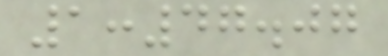1:47.07
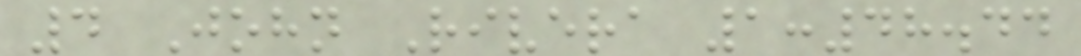4 John Rivera 1:48.44
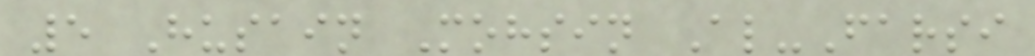5 Husain Mohsin Al-Farsi
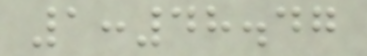1:48.47
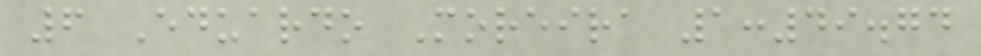6 Eduardo Moreira 1:49.74
